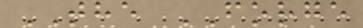THE FORGE
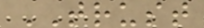TRUST
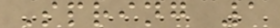Spring 1
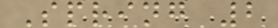Spring 2
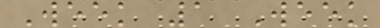Week 1 Week
